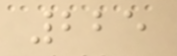225
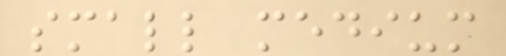small medium
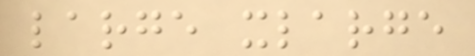large xlarge
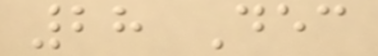28 Dec
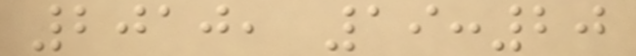2010, 19:20
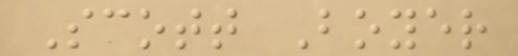Scott Boyer
